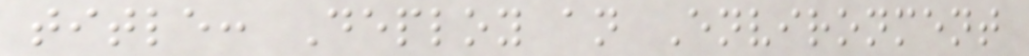title: Deploy an Environment
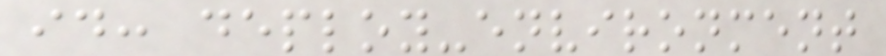id: deploy-environment
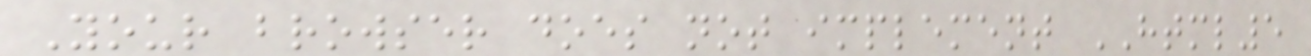Your browser does not implement HTML5
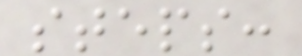steps:
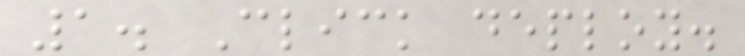1. Click deploy.
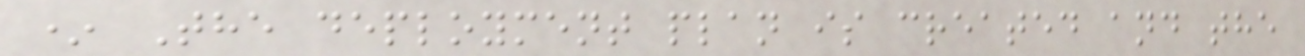* The deployment plan is created and the
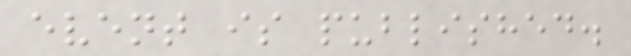event is published.
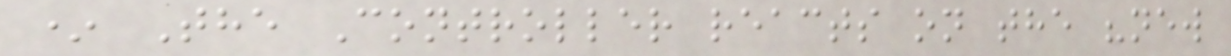* The Controller reacts on the "new
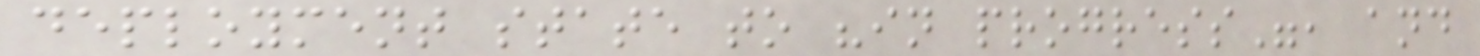deployment state to "in progress", and
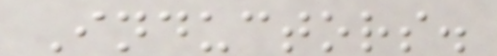Inductors.
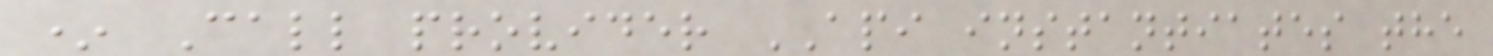* Call provider API instantiates the
